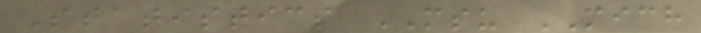Statistics MSU MICH
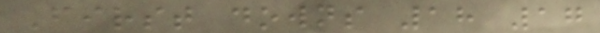First downs 18 17
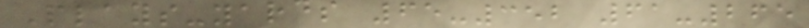Plays-yards 65-352 61-265
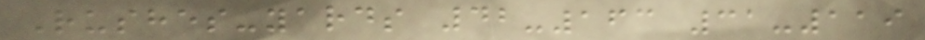Rushes-yards 42-163 31-119
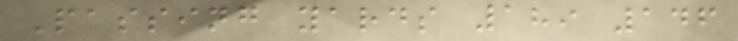Passing yards 189 146
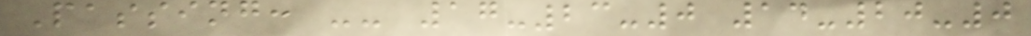Passing: -- 17-23-0 14-20-0
